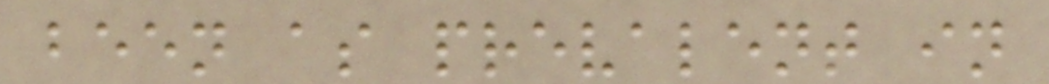been as prevalent in
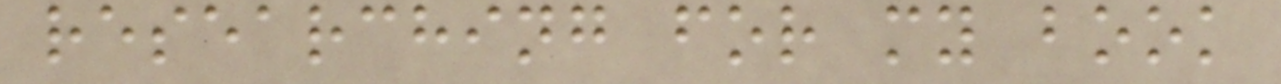researching for my book
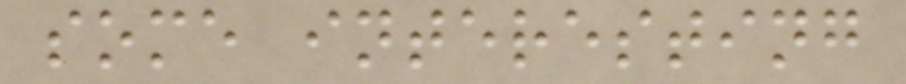some interesting
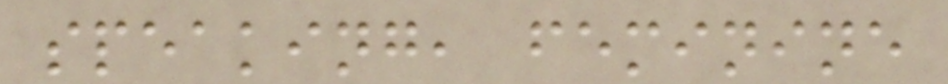speaking, feminine
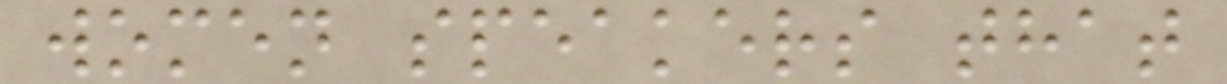women speakers that
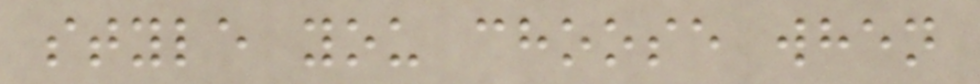style you choose when
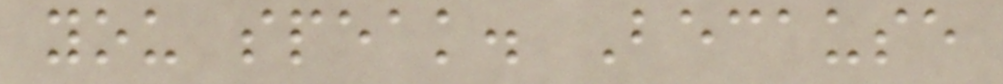you speak. Because
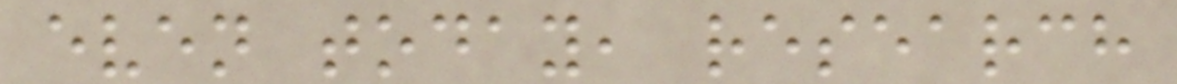even today, research
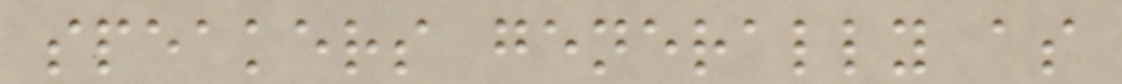speakers generally as
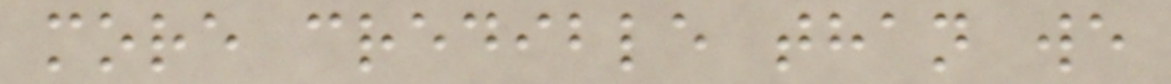more credible than we
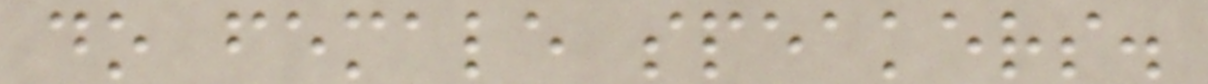do female speakers.
